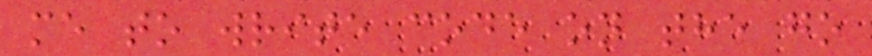me to write code on the go
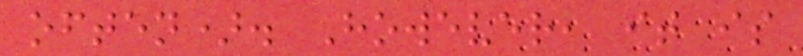often). However, it is
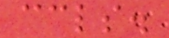ccls.
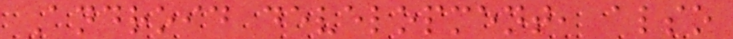Android development, also
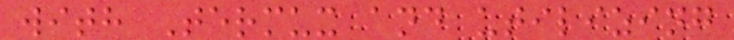with Termux and utilizing
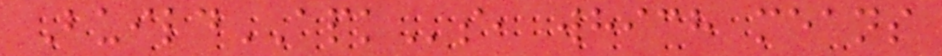BuildAPKs, which means
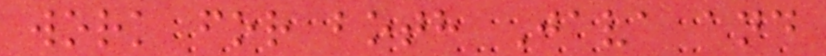work for both Java and
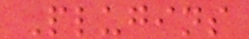Plugins
